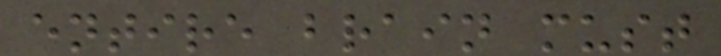entire brain must
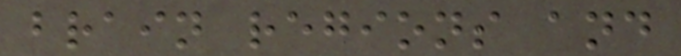brain regions and
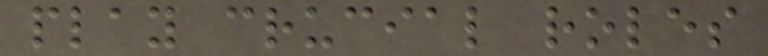play crucial roles
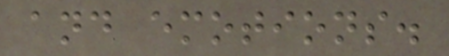and emotions.
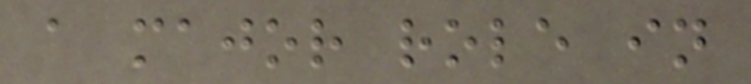a major role in
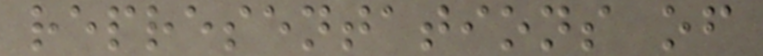representations of
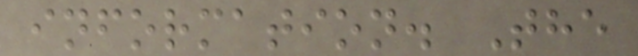information. The
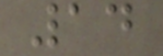14
